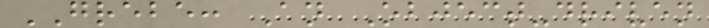GREBE: An Object-driven
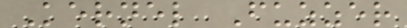Kernel Fuzzer
